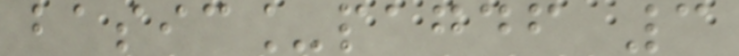basic_pagdf 3
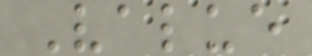Value
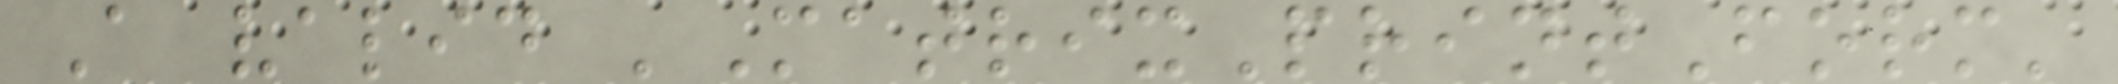A valid 'MatrixPrintForm'
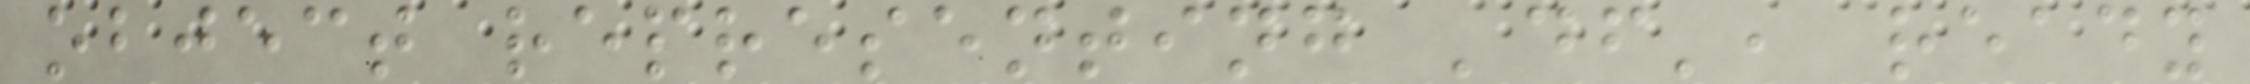object representing 'df', ready
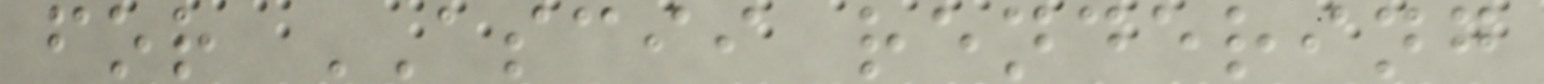for ASCII rendering
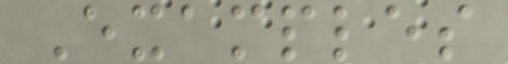Examples
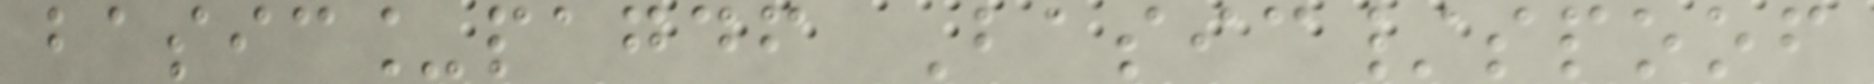basic_pagdf Basic/spoof
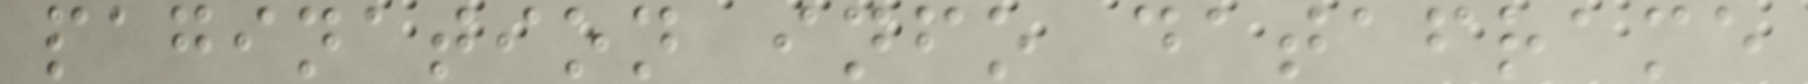pagination info dataframe
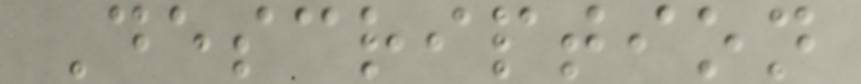Description
